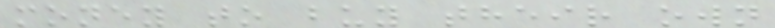money to buy their own
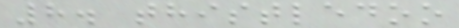8. thistledoo
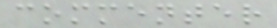commenter
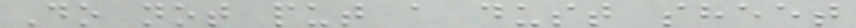Do not put a dust sheet
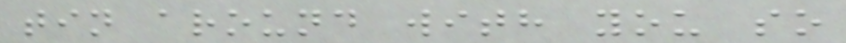tin around with you so
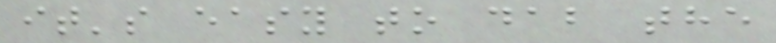it's easy to dab the
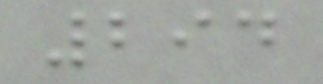294
